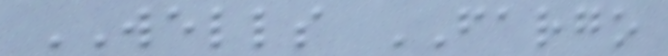WELLS FARGO
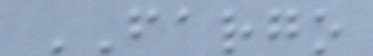FARGO
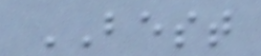BEST
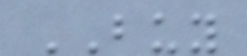BUY
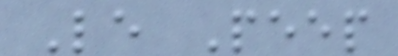Le Peep
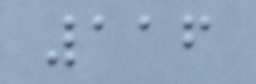116
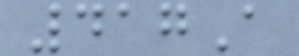417A
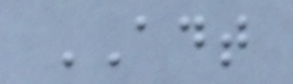ADT
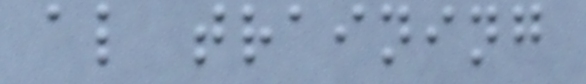al training
